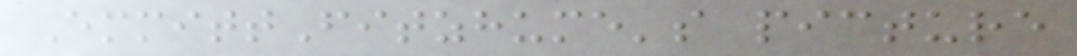EmmittFitzhume's picture
